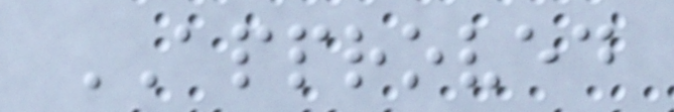APPROVED
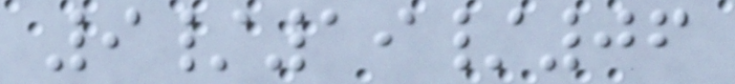9/19/06
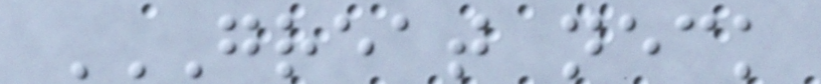GREAT NECK
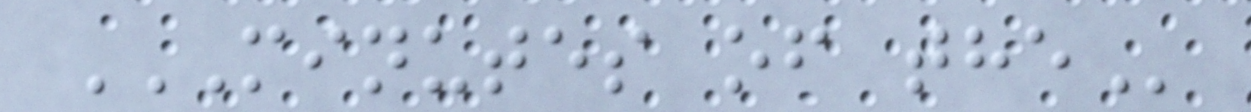MINUTES OF THE
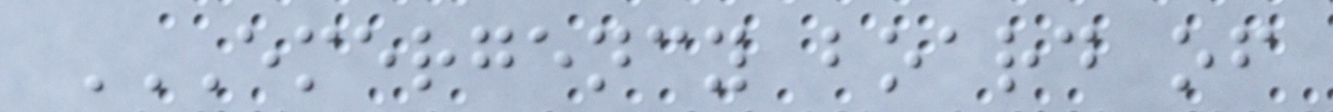EMERGENCY BOARD OF
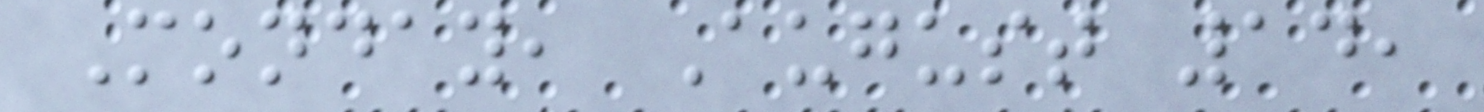Monday, August 14,
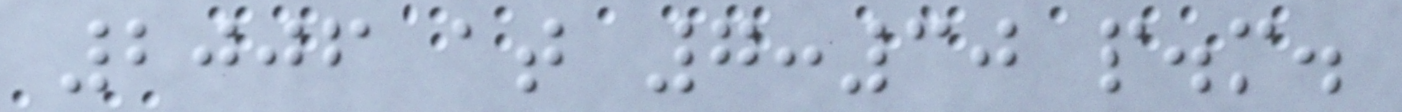2006 at 7:30 p.m.
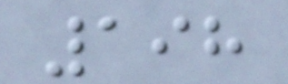198
